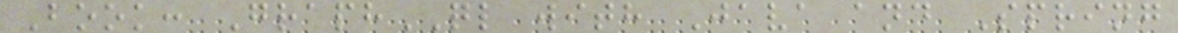Book: GraphQL with Java and Spring
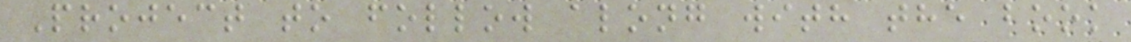Project to follow along with the book
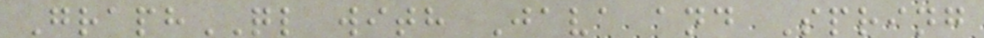GraphQL with Java and Spring
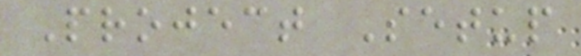Project Setup
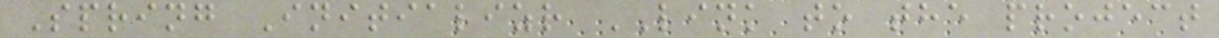Spring Initializr LINK to the project
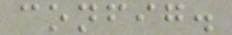config.
